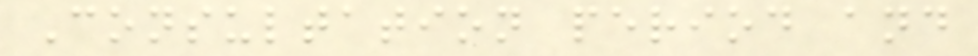Consultation period and
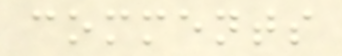comments
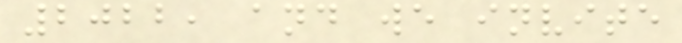2022, and we invite
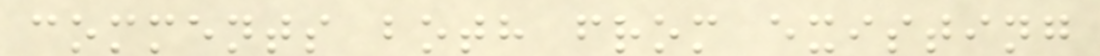comments both from existing
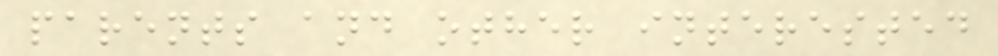parents and other interested
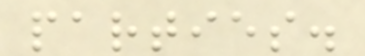parties.
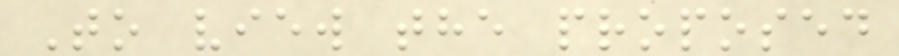To view the proposed
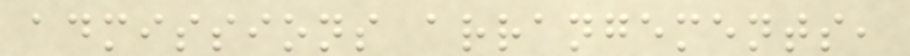admissions arrangements,
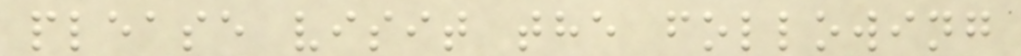please visit the following
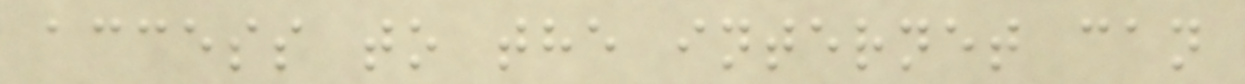access to the internet can
